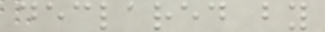declared by
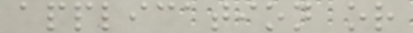application or
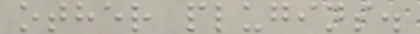other plugins.
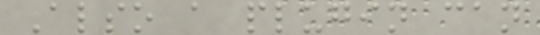Also a plugin can
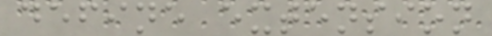define extension
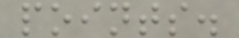points.
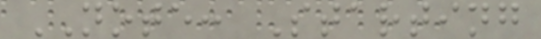NOTE: Starting
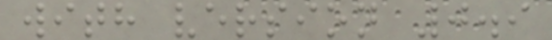with version 0.9
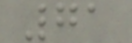71
